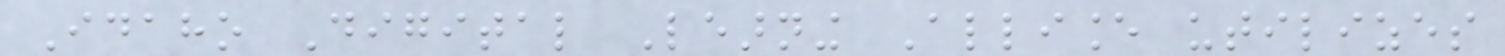Idaho Digital Learning Alliance utilizes
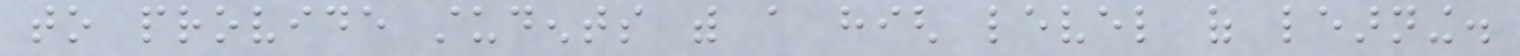to provide students with a high level of learning.
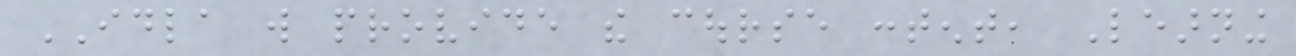IDLA will provide the course content, Learning
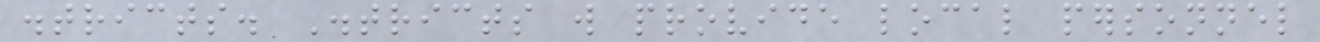districts. Districts will provide local personnel
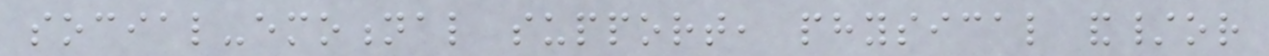social-emotional support, physical and/or
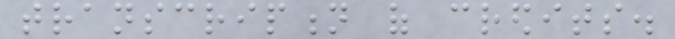transcription of credits.
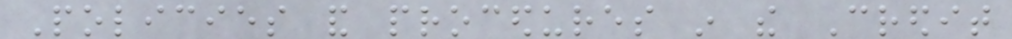Policies and procedures in the Credit
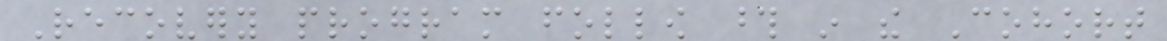Recovery program follow those in the Cohort
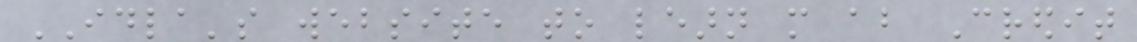IDLA's website to learn more about Credit
